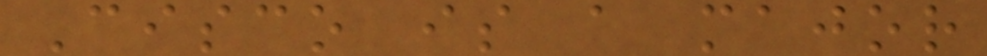Cisco is a major
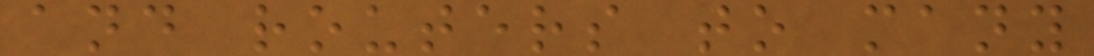and routers to many
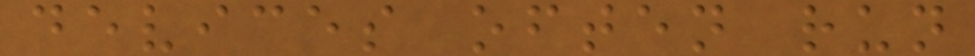devices often run
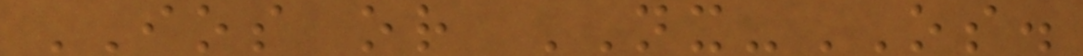IOS or NX-OS.
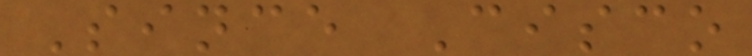Since Cisco
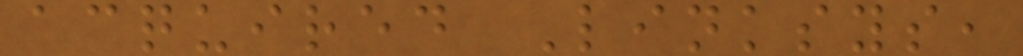acquired Linksys,
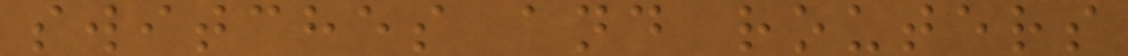switches and routers
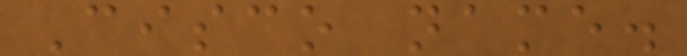Cisco name.
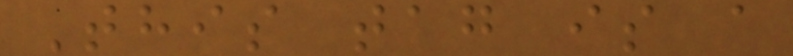This tag is a
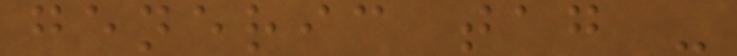generic tag -
